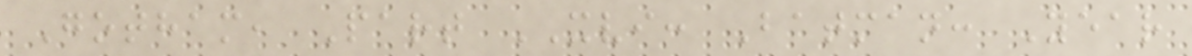Gotham, Part XVI: Batman: Year
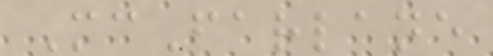McFarlane
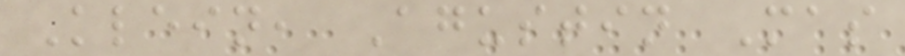Klein, Agustin Mas
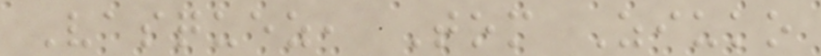Vasquez, Tom Ziuko
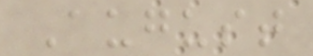August
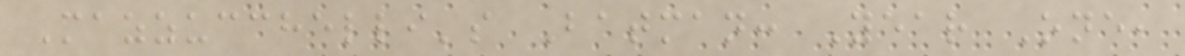Mazzucchelli's Batman: Year One,
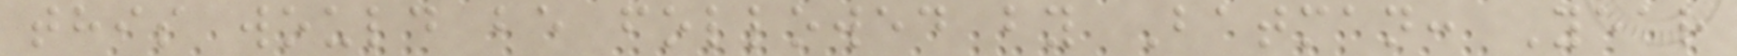this would be followed by Batman: Year
